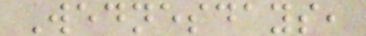Wednesdays,
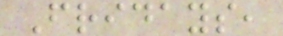Fridays,
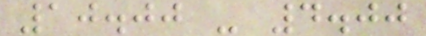10.00 - 4.00
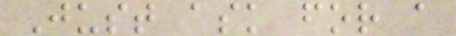Just ask for a
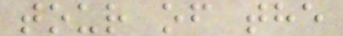tour of the
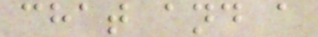chat and a
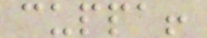cuppa!
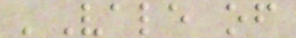'Vale of
